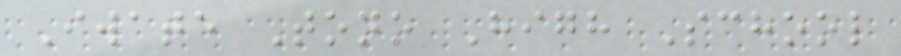Iwate Tono High School
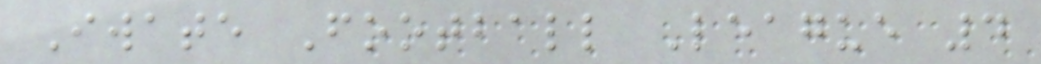Iwate Football League 4
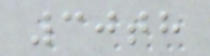30th
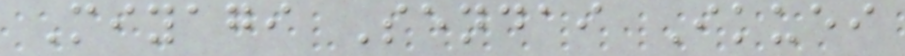Miyagi Sendai Ikuei
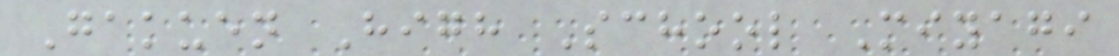Gakuen High School Miyagi
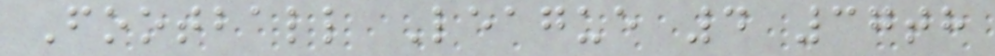Football League 4 37th
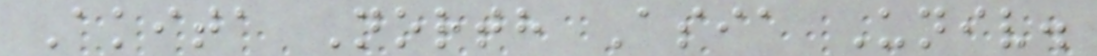Akita North Asia Univ.
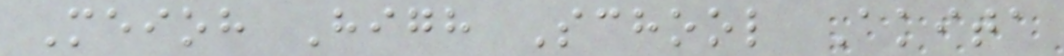Meioh High School Akita
